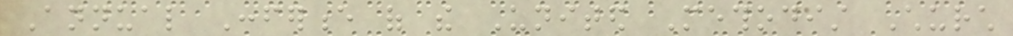Annual Conference of the United Methodist Church
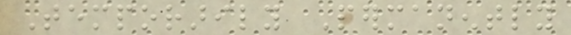Temporarily Permanently
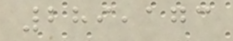289,173
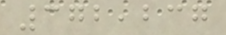372,237
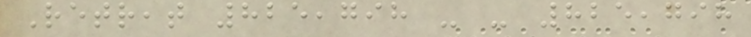Retreat 825,798 - - 825,798
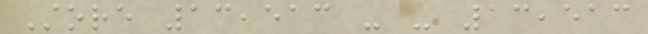Store 13,513 - - 13,513
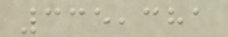335,381
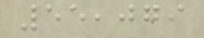55,079
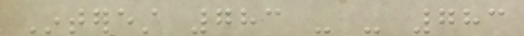Interest 783 - - 783
